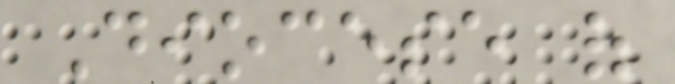Diocese of
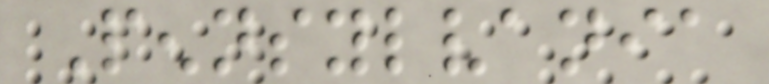Pennsylvania
